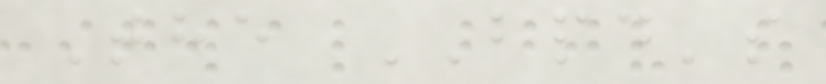The BPD's
